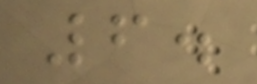6.
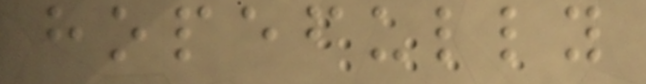hopefully
